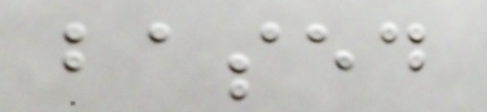based
